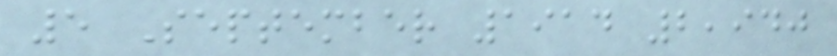5 September 1914 2,940
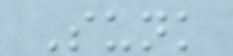Sunk
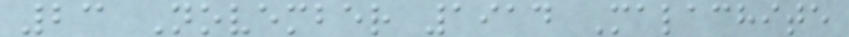23 November 1914 Malachite
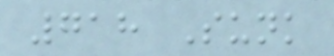718 Sunk
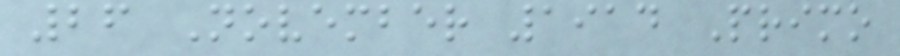26 November 1914 Primo
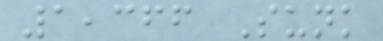1,366 Sunk
